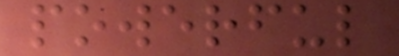powerful
